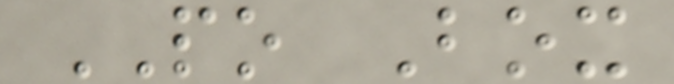PO Box
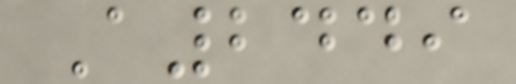A2449
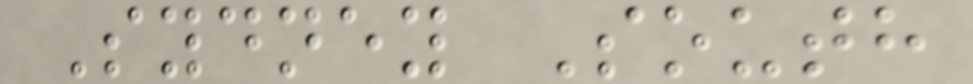Sydney South
